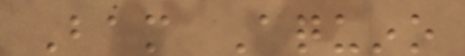Bam Aquino
